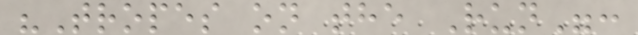"Tropes on the Run":
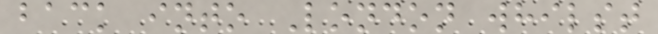back into London whilst
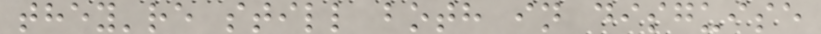they're still both in disguise
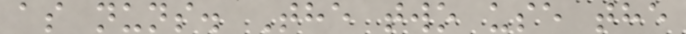as nuns. The two use the
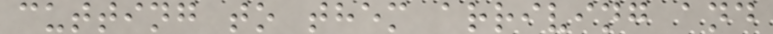cutting to them arriving and
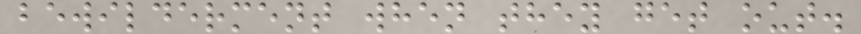bewilderment when they get out.
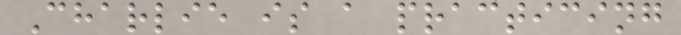Charlie is a practicing
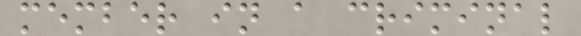member in a criminal
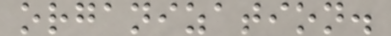organization.
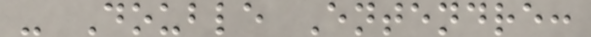- Double Entendre:
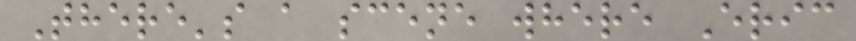There's a scene where Eric
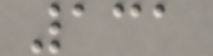131
